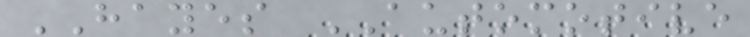HAYES AUTOMOTIVE
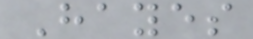Hayes
